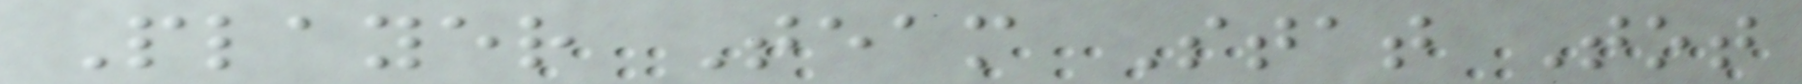Player Team Stat Tot
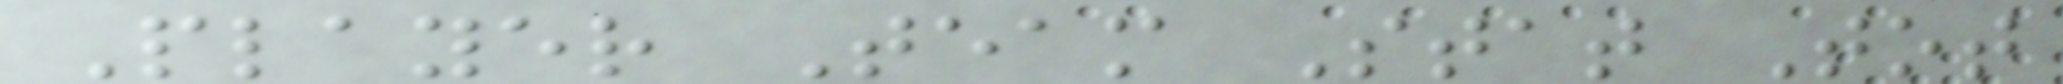Player Team Stat Tot
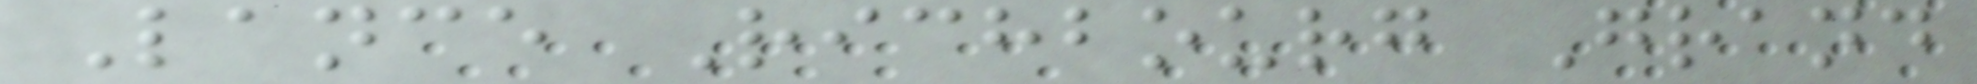Lance Richbourg Grand
